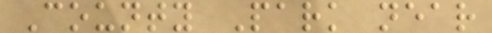County Park near
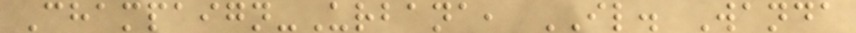Champaign-Urbana, IL. Wanda
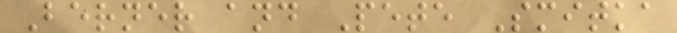Berner and Pete Smitka
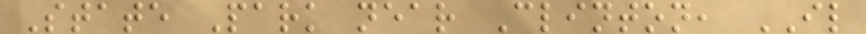State Park near Clinton, IL
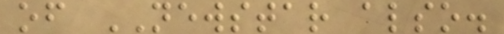of NEWSTAR also.
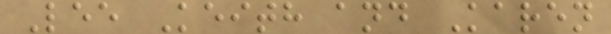Lee Keith and Karen
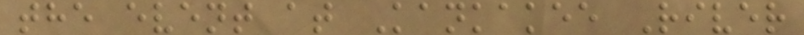the event at Kankakee River
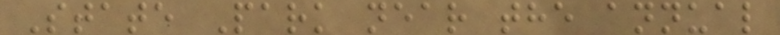State Park near the annual
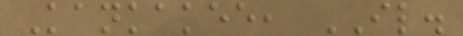Kankakee, IL.
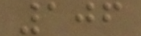106
